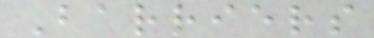Barriers
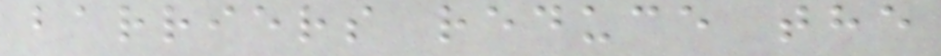barriers reduce the
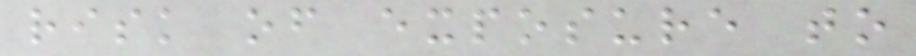risk of exposure to
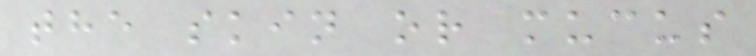the skin or mucus
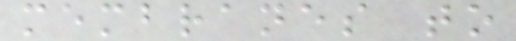membranes to
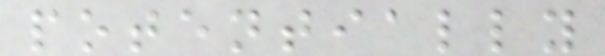potentially
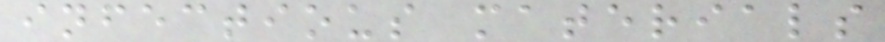infectious materials
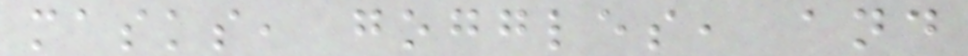masks, goggles, and
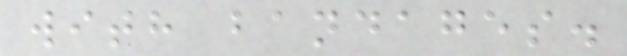with bandages.
